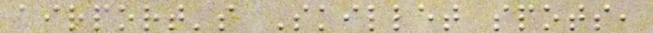airport's Skillet spots,
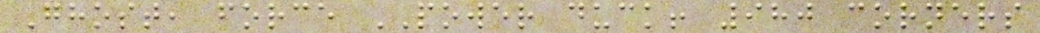Ghost, force POWER duck! 980 corners
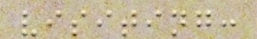visiting:
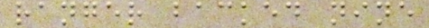ranger backed nine
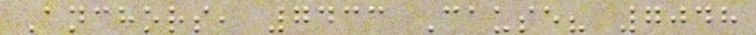Anchors, 7433 Cause? 7048
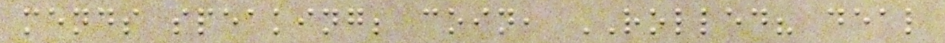mends speaking; coin, ROLLED? deal
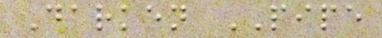Darken PIPE
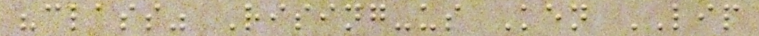"class" Rising-us Ken LIP
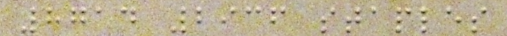8714 2936 staples
